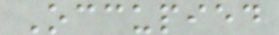Occupied
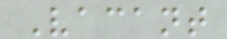Vacant
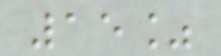15%
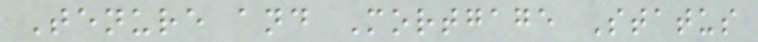Tenure and Mortgage Status
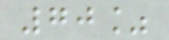70%
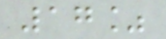17%
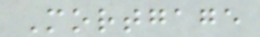Mortgage
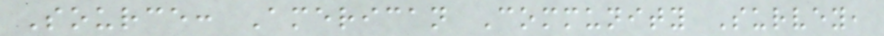Source: American Community Survey,
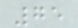75
